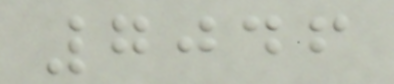7046
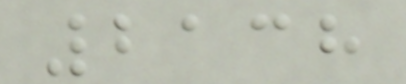2138
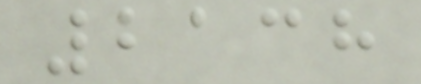2138
